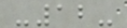-12-
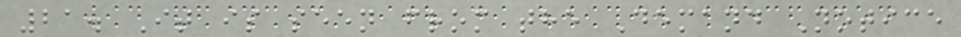21. It is seen from the Demand Notice
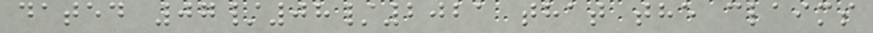dated 07/08/2021 that the claims
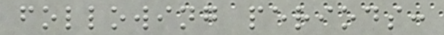following periods:
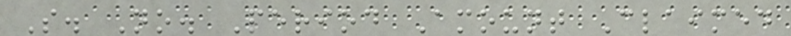S. No. Period Amount Claimed
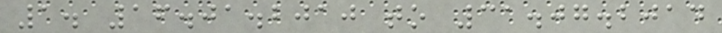1. 16.01.2010 to 31.07.2014
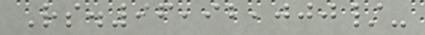Rs.96,92,000/-
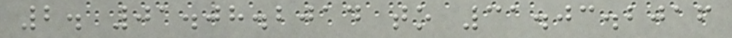2. 01.08.2014 to 31.03.2016
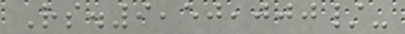Rs.9,50,000/-
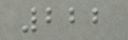222
